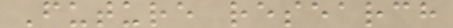Future research
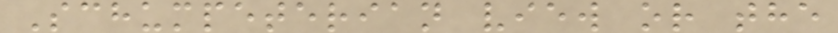Schumpeterian view or the
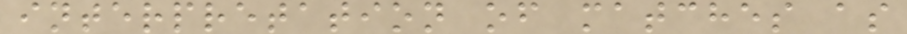interpretation of matches as
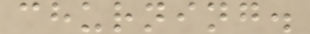churning.
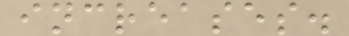increases.
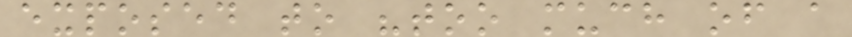exposed to "too much of a
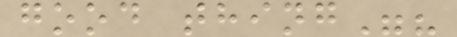good thing"?
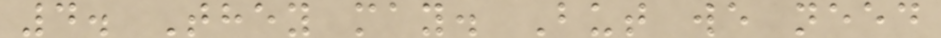4. They may. But we need
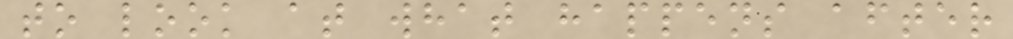to look at what happens after
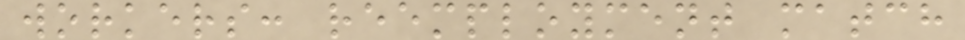workers: reemployment match
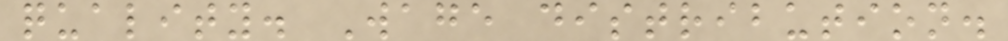quality. Wage distribution.
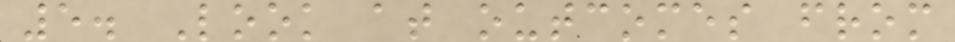5. Look at outcomes from
